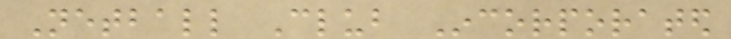Netball Club Incorporated
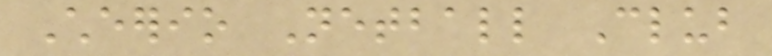Cheerio Netball Club
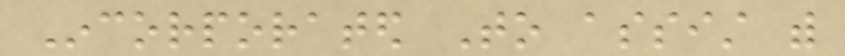Incorporated To assist with
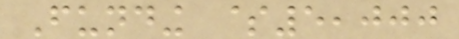Funding $5,000
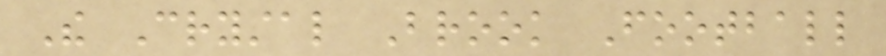The Crystal Brook Football
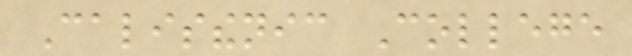Calisthenic College
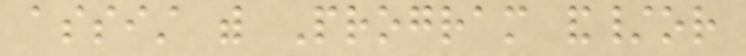assist with Program and/or
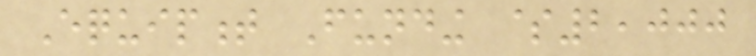Equipment Funding $2,000
